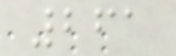261
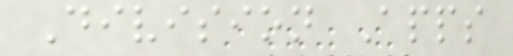Division Apps
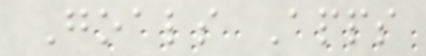Goals Apps
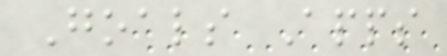Goals Apps
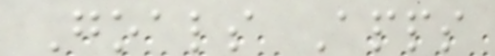Goals Apps
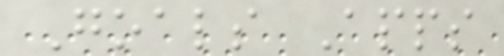Goals Apps
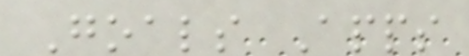Goals Apps
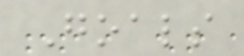Goals
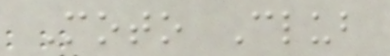Moto Club
